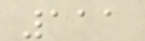111
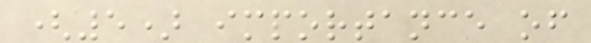(5) importance of
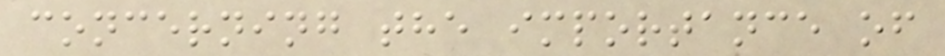concerning the importance of
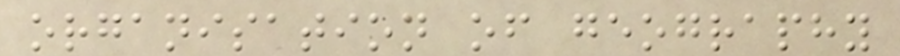organisation of geography
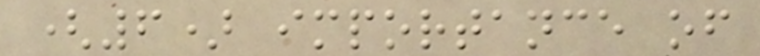(6) importance of
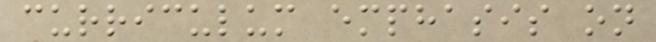curriculum emphasis on
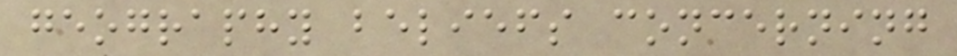geography beliefs concerning
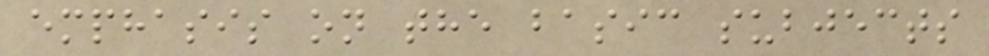emphasis on the basic subjects
